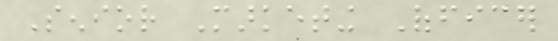Senior Marketing Officer
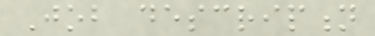Job description
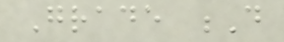Grade D
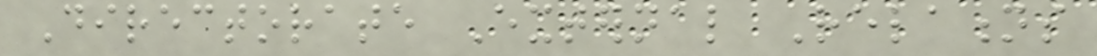Directorate External Relations
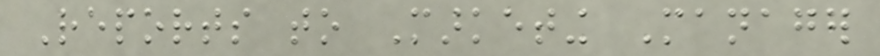Reports to Marketing Manager
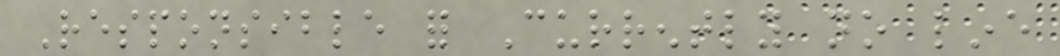Responsible for Currently no line
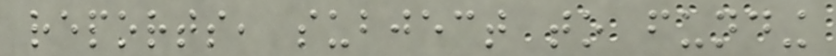reports, subject to funding
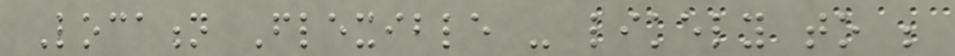Location Flexible - likely to be
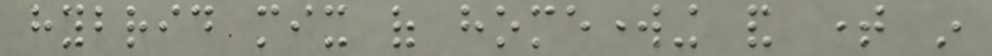hybrid mix of homeworking and time in
